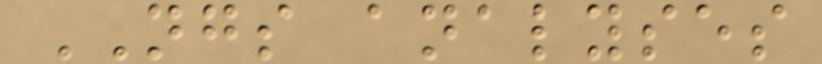NGS analyses
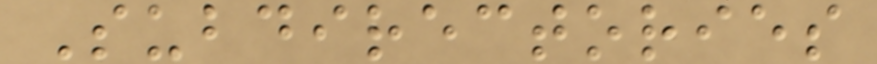Subdirectories
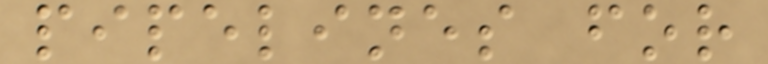pipelines for
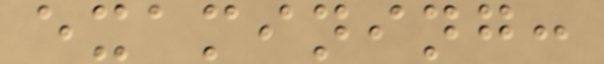examining:
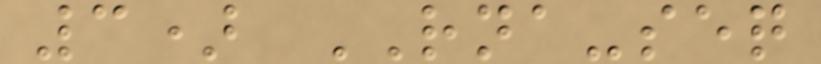3) RNA-seq
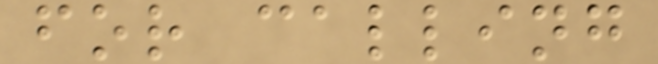for calling
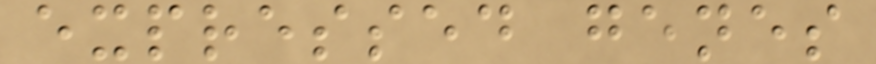expressed genes
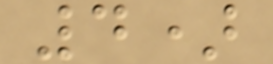4)
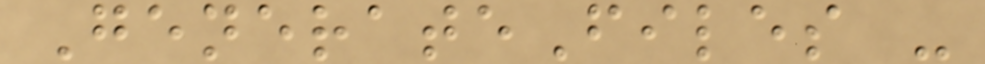GenerateFiles -
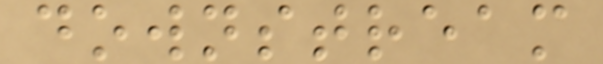downstream
